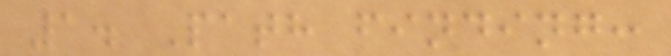1. Path finding:
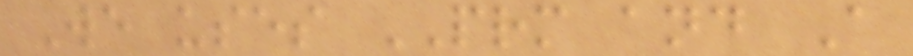We uses PRM and A
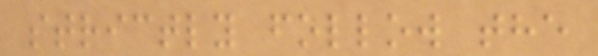strictly follow the
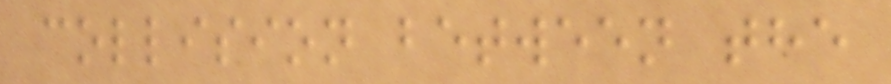collision between the
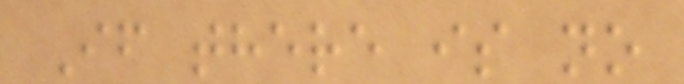If there is no
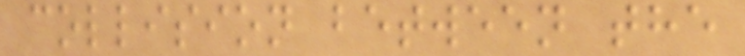collision between the
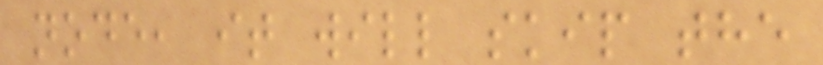node, it will skip the
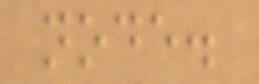node.
